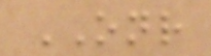ONR
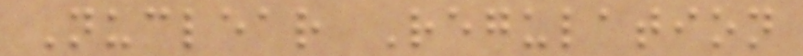Nuclear Regulation
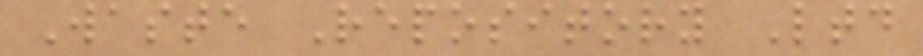Waste Repository Ltd
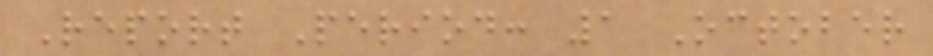Report Period: 1 October
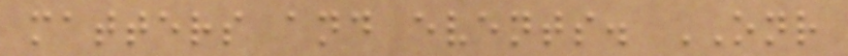matters and events. ONR
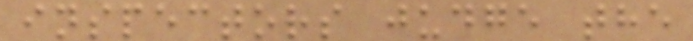inspectors judge the
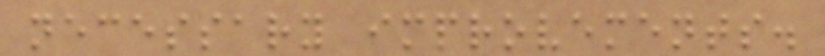necessary improvements.
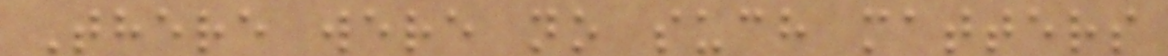There were no such matters
